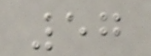57
